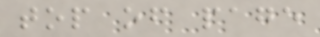top of page
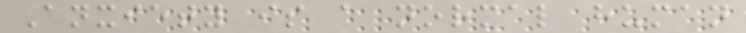Anxiety is a normal human
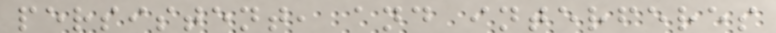persistent, and interferes
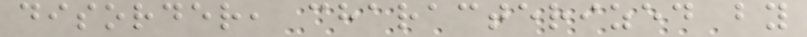disorder, characterized by
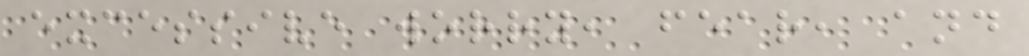excessive worry, fear, and
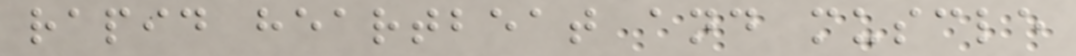rapid heartbeat and muscle
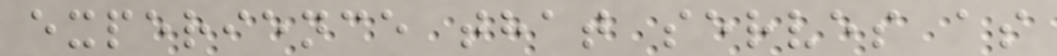experience that serves as
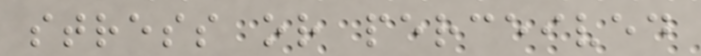stress or perceived
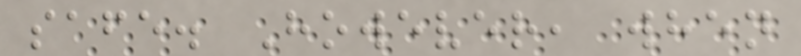safe. However, when
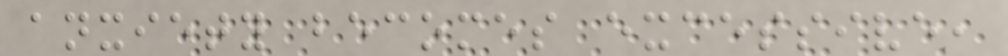anxiety becomes excessive,
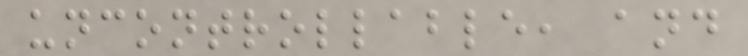uncontrollable, and
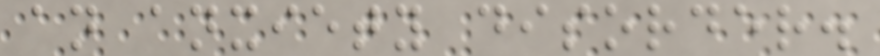an anxiety disorder.
